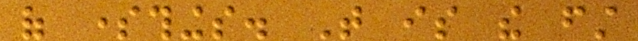of somethings. That is the first
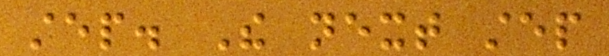step. The next step
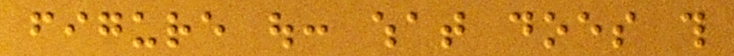figure out: what does this
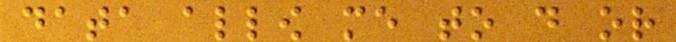data allow me to do or
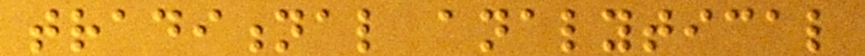traditional analytical
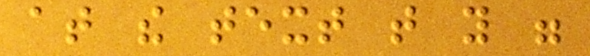at the text that you were
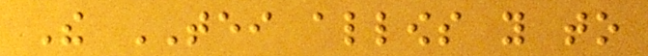The TEI allows you to
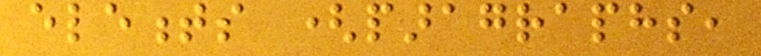elements (paragraphs,
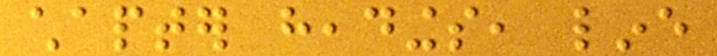chapter headings, line
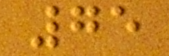75
